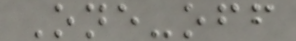One-off
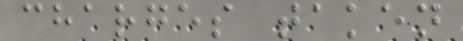charges taken
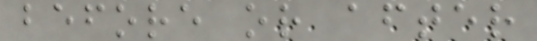before or after
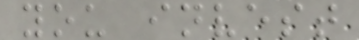you invest
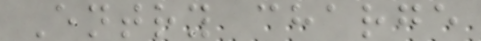Entry charge
